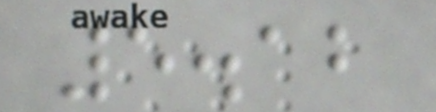5.12
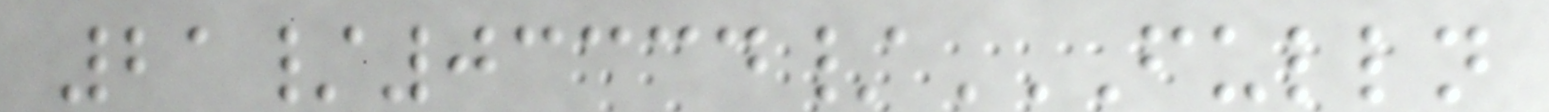21/03334/FULLN
